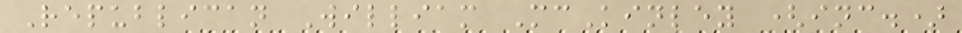Republican William McKinley (inc.)
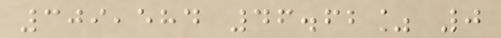309,584 46.62% 0
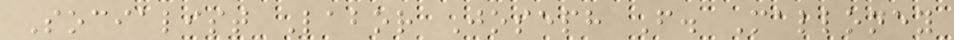Socialist Labor Joseph F. Malloney
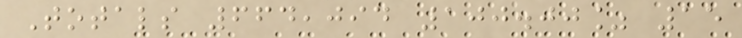Totals 664,094 100.00% 15
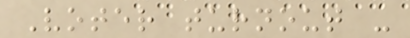Voter turnout -
